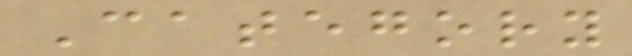Category
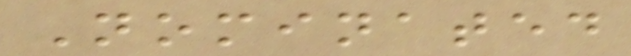Nominated
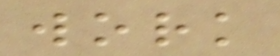work
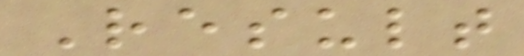Result
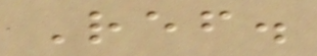Ref.
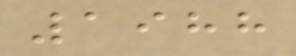1988
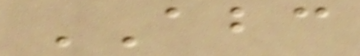ABC
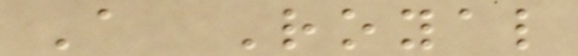A Royal
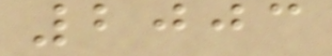2003
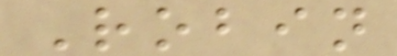Robin
